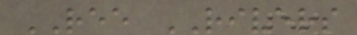REE RIVERS
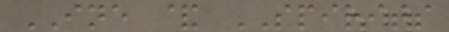INE & SPIRITS
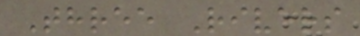Three Rivers
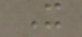X
